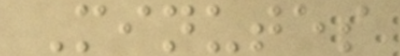Minutes
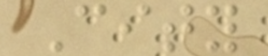City
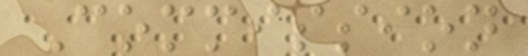Commission
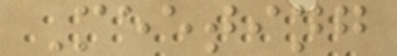Meeting
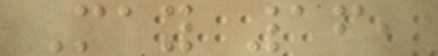May 16,
